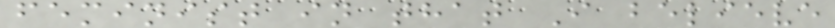feminist in that I believe
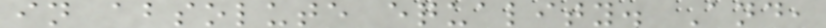in absolute equality. And,
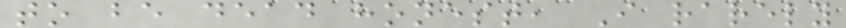to be dead honest, I rarely
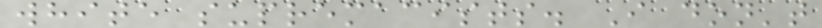white supremacists. I don't
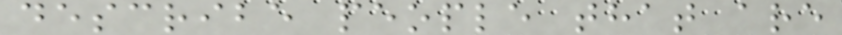describe people that are
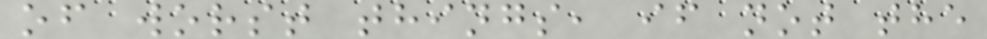of worst things, if not the
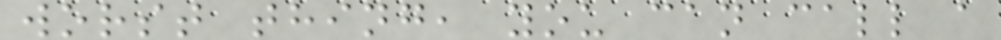worst thing, you can call a
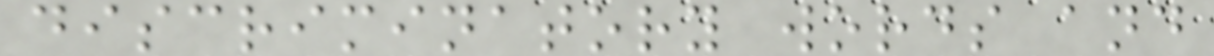discriminatory words and
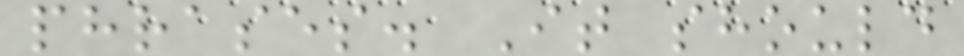phrases. It should
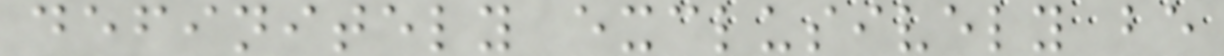definitely exclusively be
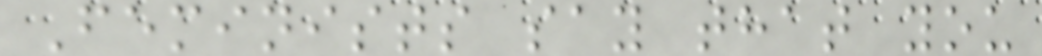Feminists say that you
